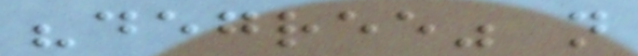"degree" not
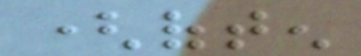(often
